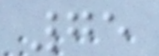75
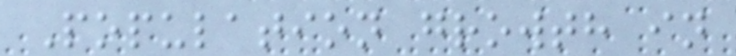Population growth in
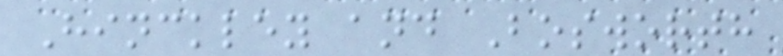Hinckley and Bosworth
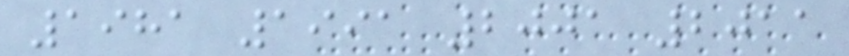1981 1991 2001 2011
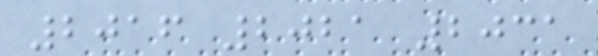2016 2021 2031
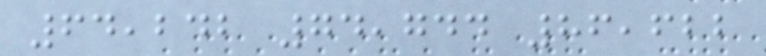64,242 74,744 86,622
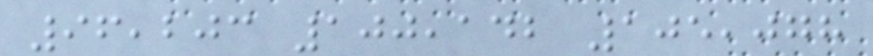96,203 100,142 105,078
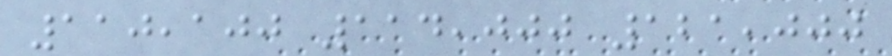110,100 114,000 121,000
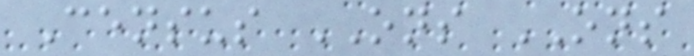Census ONS ONS
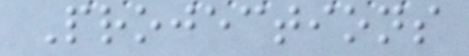Projections
